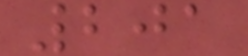201
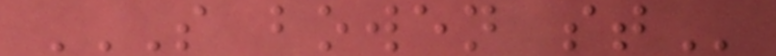S BOWEN ST
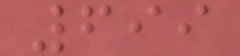699
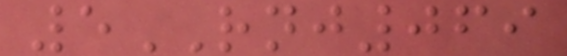5RNJ069
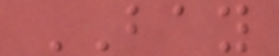BAY
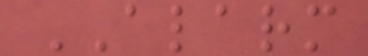ALARM
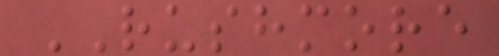RUSHMORE
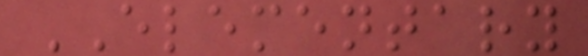ELEMENTARY
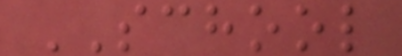SCHOOL
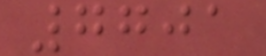7701
